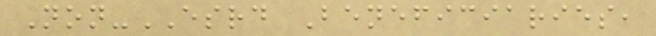Non-ESRD Beneficiaries,
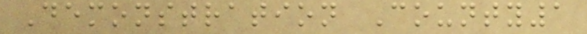Demonstration County1
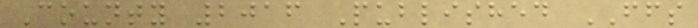County 2016 Published FFS
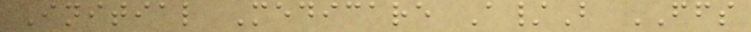Initial Medicare A/B FFS
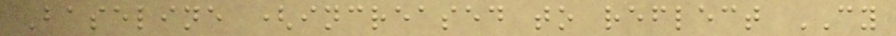Baseline (increased to reflect CY
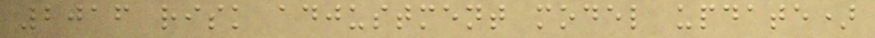2016 risk adjustment model update)
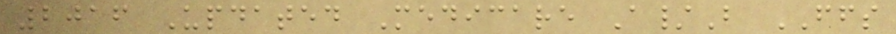2016 Updated Medicare A/B FFS
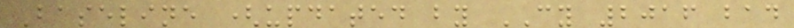Baseline (updated by CY 2016 bad
